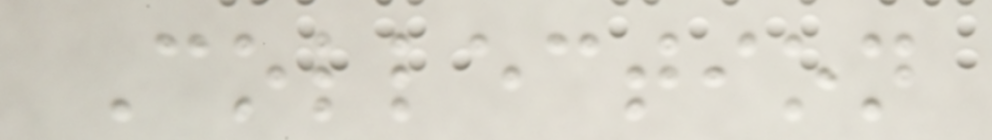Collection
